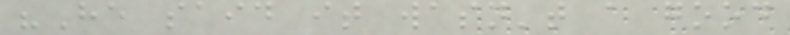"He said it wasn't a good
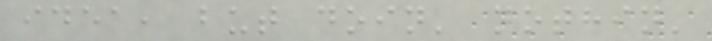idea, but doin' nothin'
